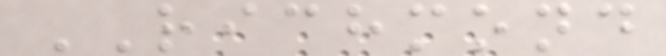RICHMOND
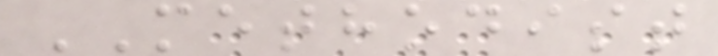METHODIST
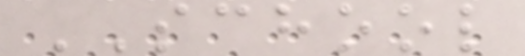SCHOOL
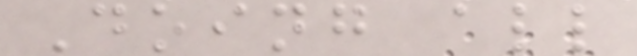Doing all
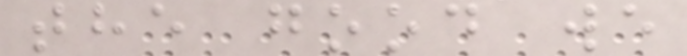the good we
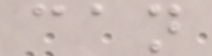can
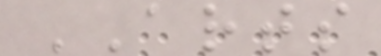ARTS
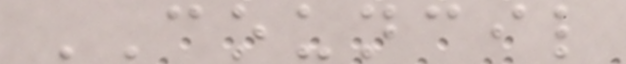COUNCIL
